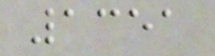1351
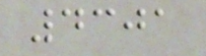4301
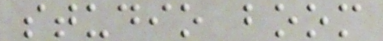studio boom
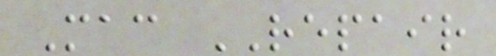Mac REPAIR
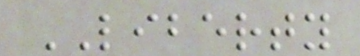LIBERTY
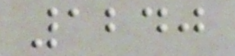1240
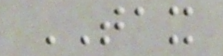TAX
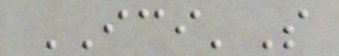ICI'S
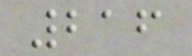216
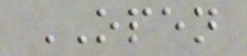OPEN
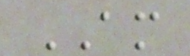AM
